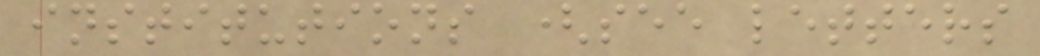institutions (see letters
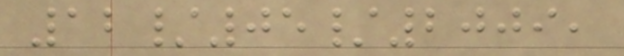12/05/2009,
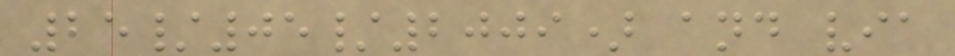25/05/2009) and via
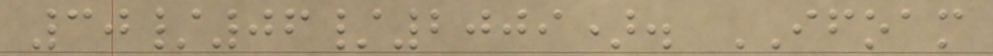30/06/2009). IFOAM
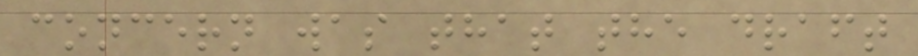concern was that the draft
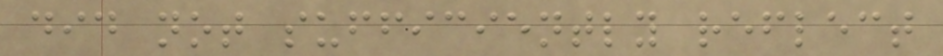did not sufficiently reflect
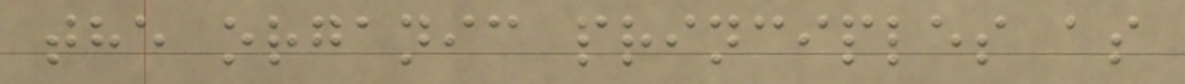the organic principles as
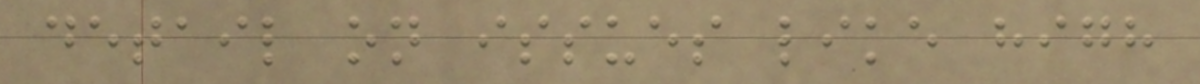detail on issues like high
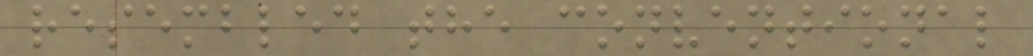resembled the conventional
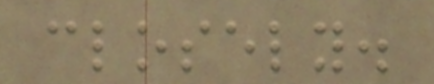closely.
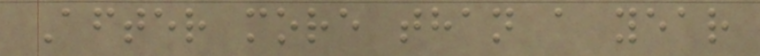After more than a year
